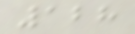128
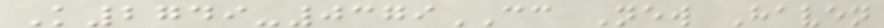K2749-0379CC New Haven
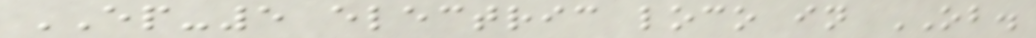EP-5 electric loco in OB.
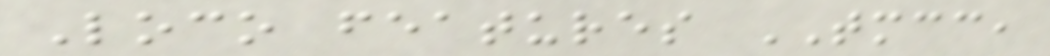Loco features TMCC,
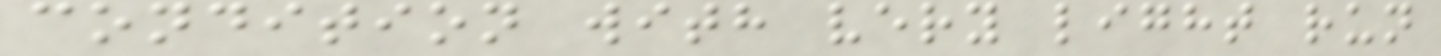condition with very light run
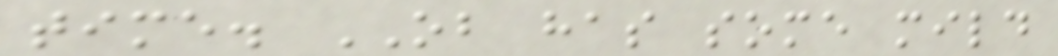time. OB has some mild
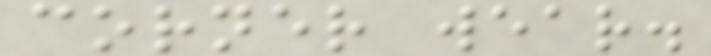corner wear.
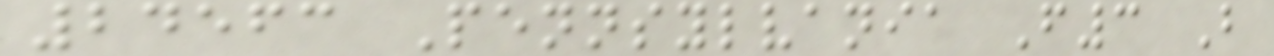24563 Pennsylvania F3 B
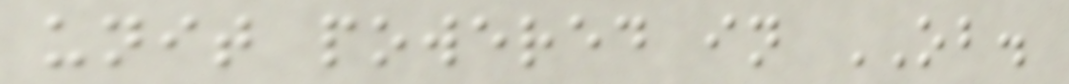unit powered in OB.
